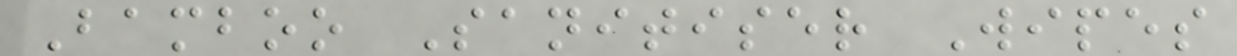Bamboo Sanitiser Wipes
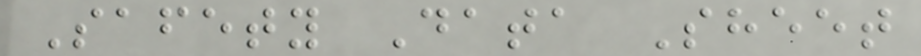Safety Data Sheet
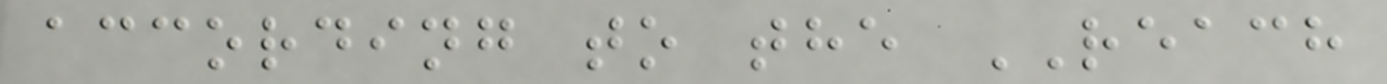according to the REACH
